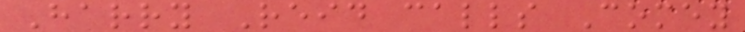Harry Reid calls Comey
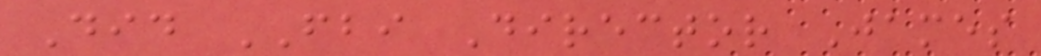Did FBI Director James
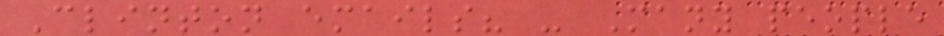Clinton emails? - Many people
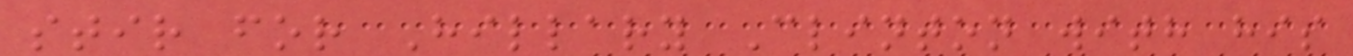stir for Hillary Clinton with his
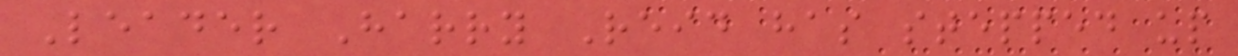Leader Harry Reid has stepped up
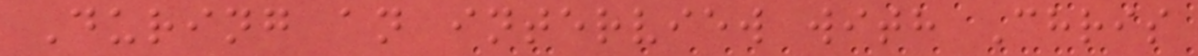During an interview with Chris
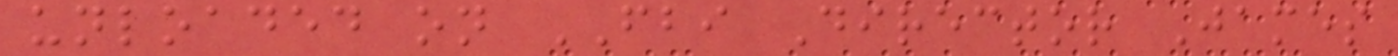unloaded on FBI Director James
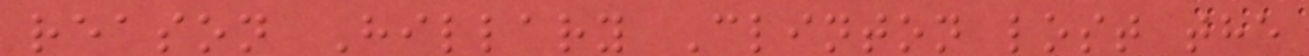reason Hillary Clinton lost the
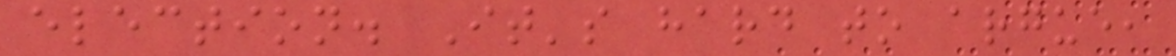election. It's hard to argue,
